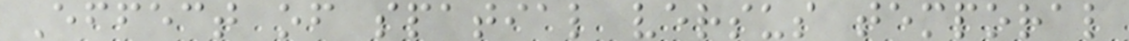Effect of spatial versus temporal
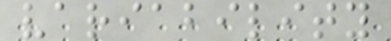variability
